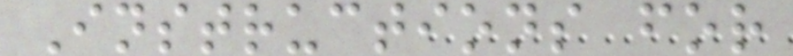Instructions for
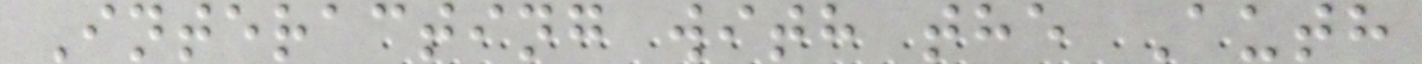Interacting with the Auth
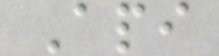Api
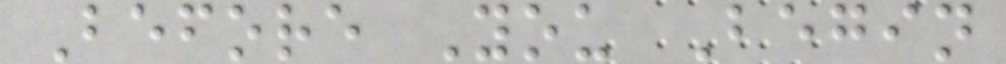Before You Begin
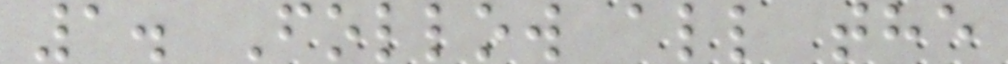1. Follow all the
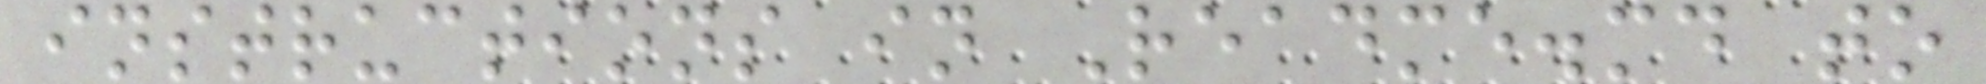instructions in Readme.md to
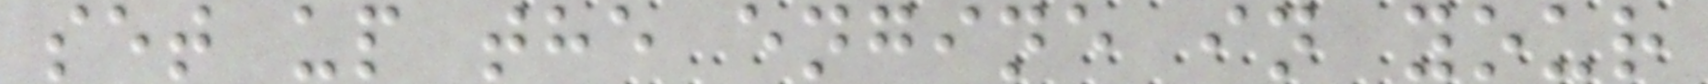set up the engine in your
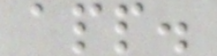app.
